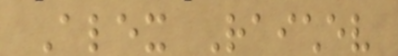Alex Raichev
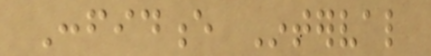Confidence Interval
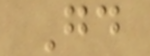Good
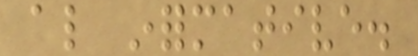also informative.
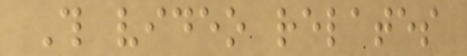This video relates
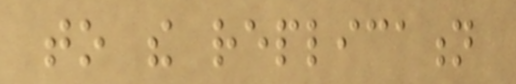to the replication
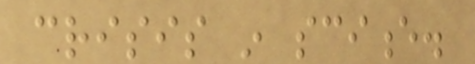crisis in science.
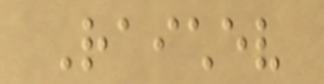Raichev
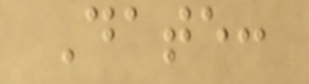Date:
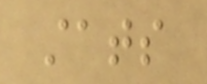stats
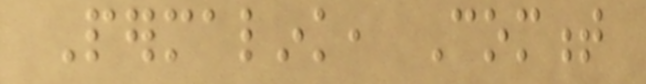Permalink, Comment
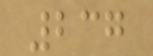237
